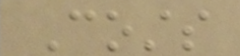Costs
